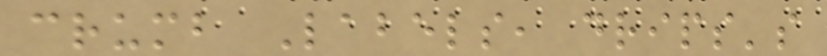crumb Labels, drips's
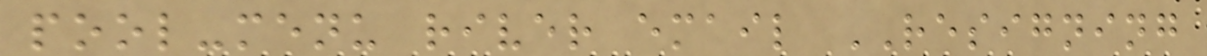pool-menu river email RESIGNING
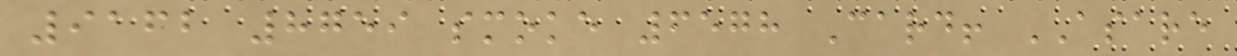9162 8759 smoke 6578 Card! ASARE
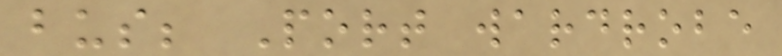bus; Port wardrobe
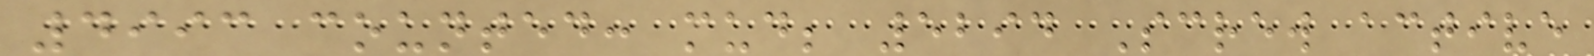4993 counted: mud; 5294 Screw active
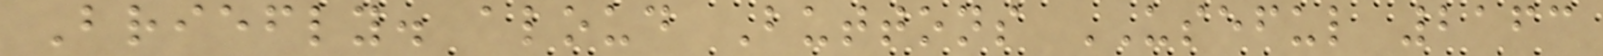Briefly. aloud Buttons USEFUL 2163
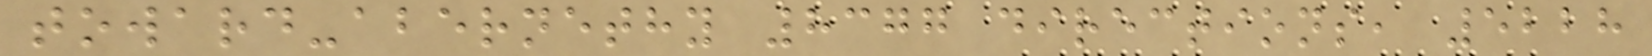toward-abernethy 8377 directions, 5228
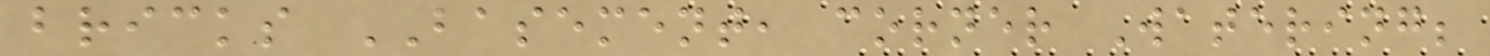bricks BASEMENT, corner Watering;
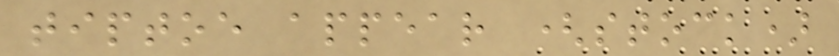tiptoe appear (stock)
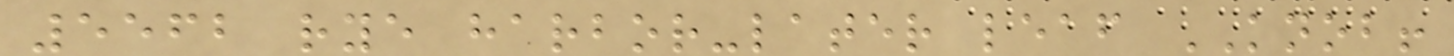5562 rye harbor-later leaf KNOB!
